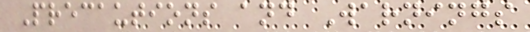Precautions and Warnings
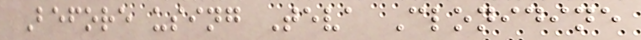Before using Teva Clonidine
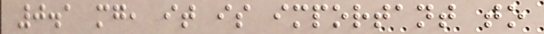0.1 mg, it is important to
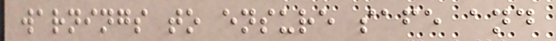warnings to ensure safe and
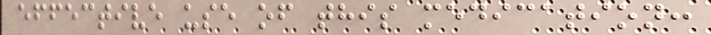effective use of this medication:
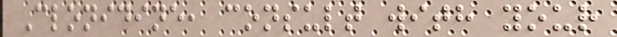Clonidine, consult with your
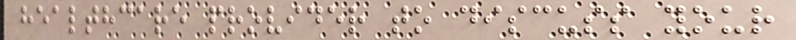healthcare provider to discuss your
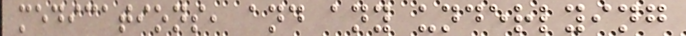medications, and any underlying
